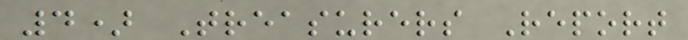4) Treasurers Report
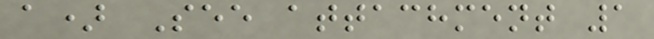a) See attachment 1
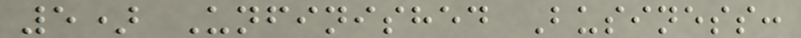5) Unfinished Business:
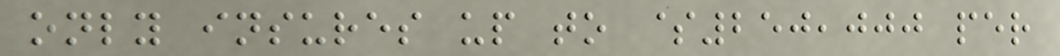only insures up to $250,000 per
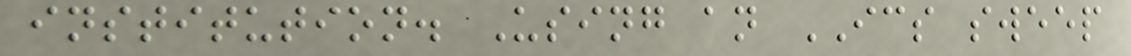institution. Using an ICS sweep
